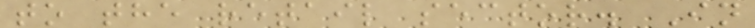to the retail sector. In
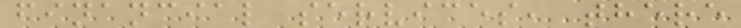financial services, there
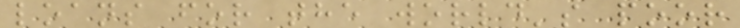loans for the world's poor
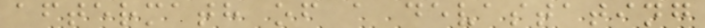aftermath of a devastating
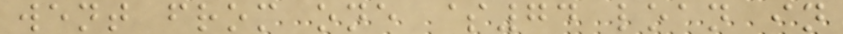went from one $74 loan in
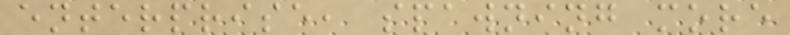enterprise, spawning more
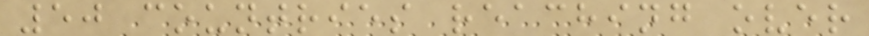50 countries reaching over
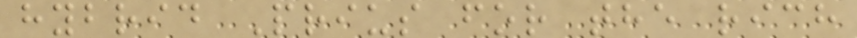hybrid Prius for the rich
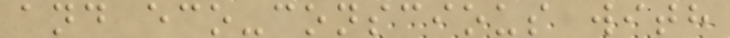and eco-conscious with
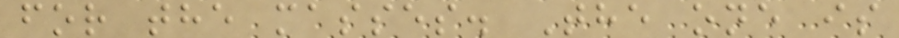for the masses. The one is
